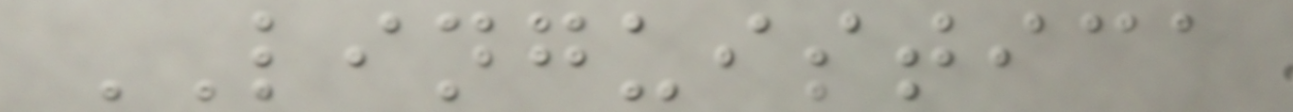LINGUISTICA
